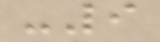-9
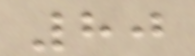80
